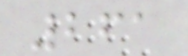261
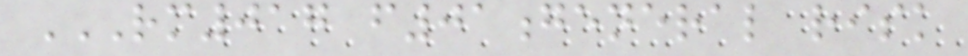RM017 F01GENERAL RISK
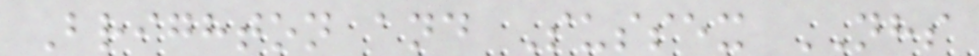Brighton and Sussex NHS
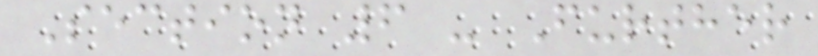Section 6 - Further
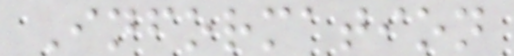Information
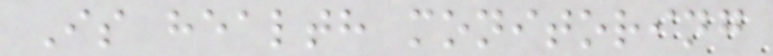Is health monitoring
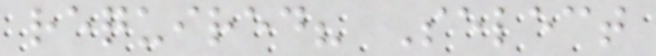required? Select
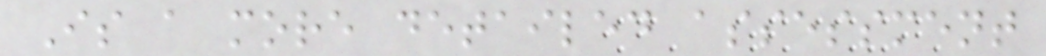Is a more detailed assessment
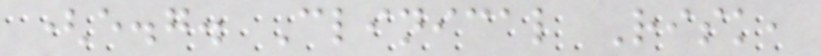(e.g. Clinical Risk,
